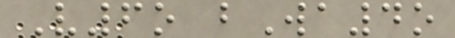V6o bWa4o
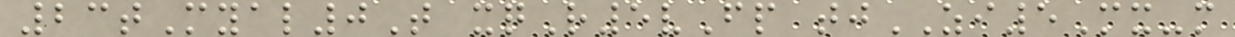23tMyal0T xqR5vFp tjZI5Mx-m
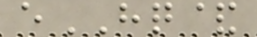eHQ&
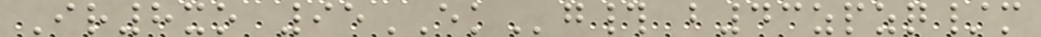Ir8xo 95EKg# b43zpzq/m
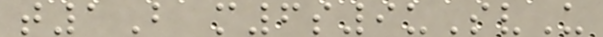t1B m6s9uSvU
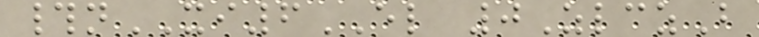#nXI6EL 0ZlczB
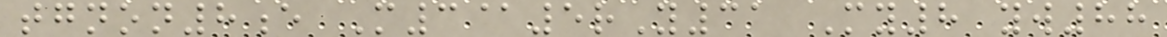tgnon8e M3@5rY31 My8 yw88
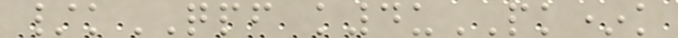/kQPF k4uPK*k
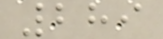289
